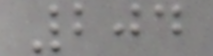204
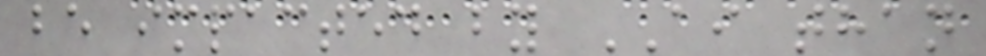be impacted by AI than
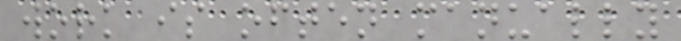work is often manually
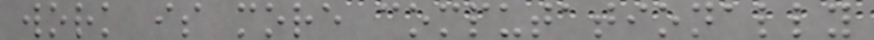work is more computationally
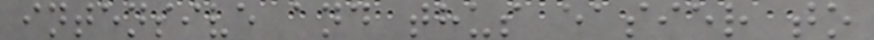intensive and thus easier to
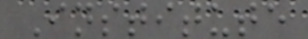Institute
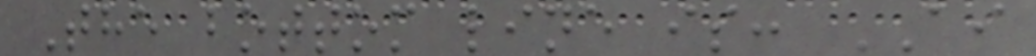The bottom line is: AI
